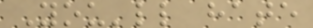You'll hate
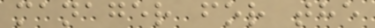manager for the
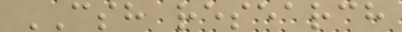CSH research
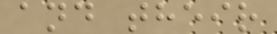and their
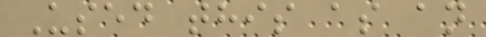Used this as an
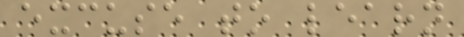excuse to learn
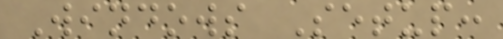Windows Setup:
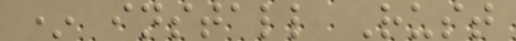* install Rust
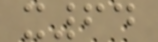x64
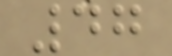47
